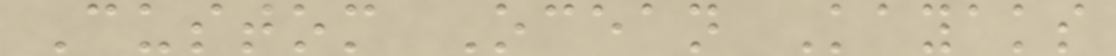Custom Ocean Kayaks
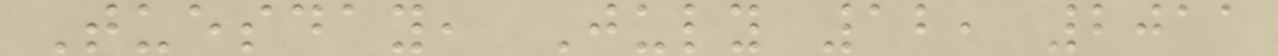Tuesday, July 12, 2011
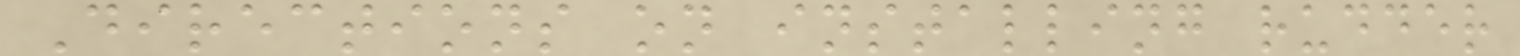Directions on installing rudder
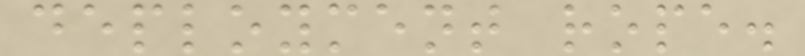deployment rope.
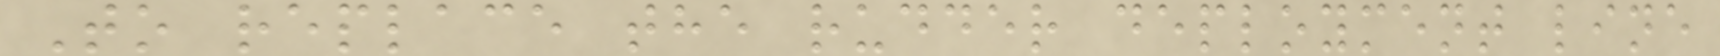To replace the rudder deployment line
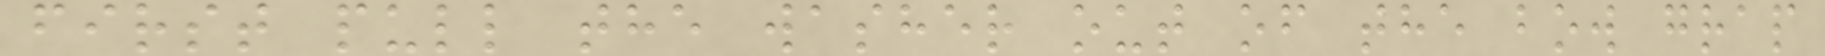first pull the washer out of the bow grap
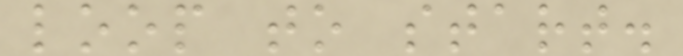loop to start.
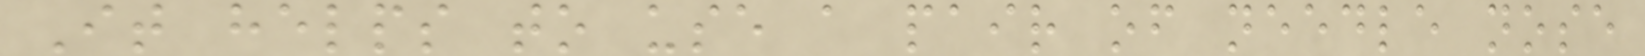It helps to use a pair of needle nose
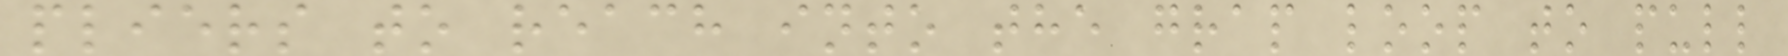pliers to reach into the grap loop to pull
